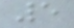5
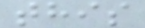this
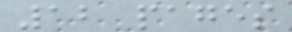12 pages
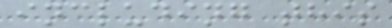including this
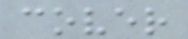cover
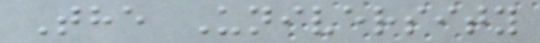The University
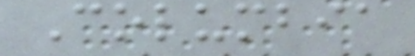Columbia
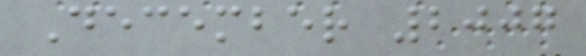December 2007
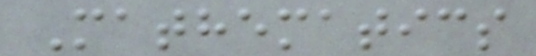Mathematics
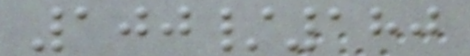100/180
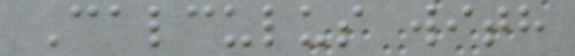Calculus with
